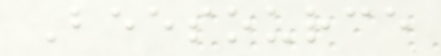Beesource
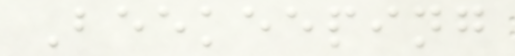Beekeeping
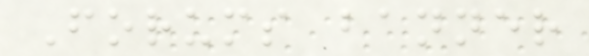Forums banner
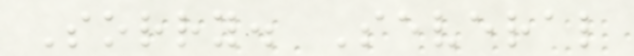Sorry. Several
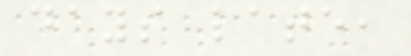days late,
